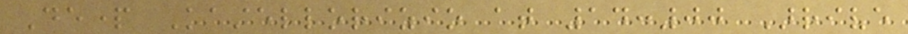Depart Kastellorizio at 14:00 Arrive
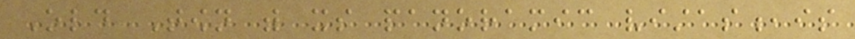Old Town with its panoramic vistas,is
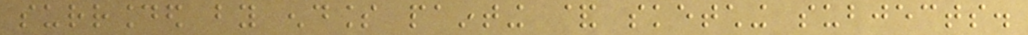surrounded by endless painting & sketching subjects.
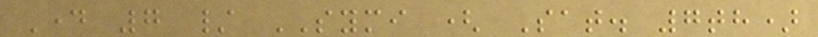Day 7 / SYMI ( Sat. 7th)
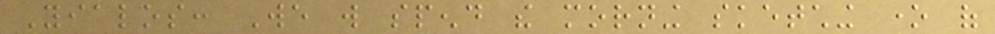Yialos: We will spend the morning sketching one of
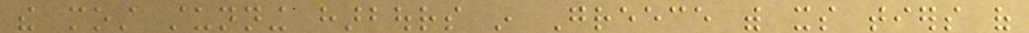the most stunning harbours in Greece with its tiers of
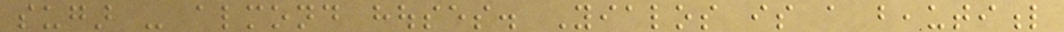sugar - almond houses. Yialos is a beautiful
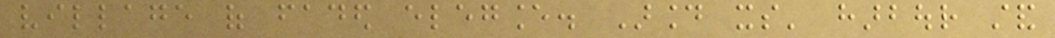village of faded elegance. Around its' harbour stand
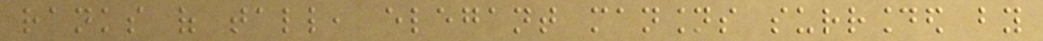ranks of tall, elegant mansions surrounded by
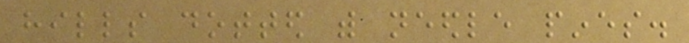hills dotted with needle pines.
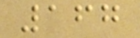167
